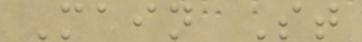Main St
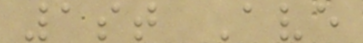1st Ave
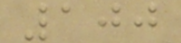100
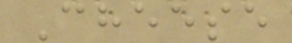Cheese
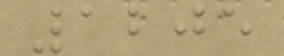1205
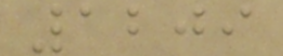1209
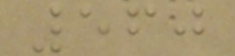560
